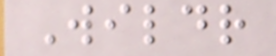Wildr
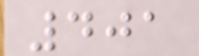401
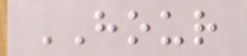HOUR
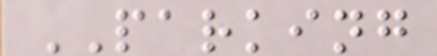PARKING
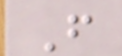F
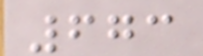673
